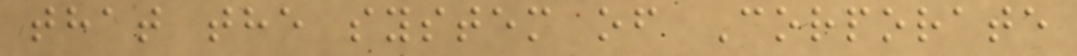that the system of Corporate
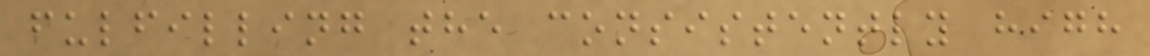fulfilling the consistently high
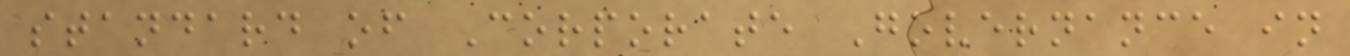standard of Corporate Governance in
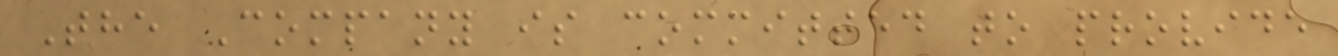The Company is committed to provide
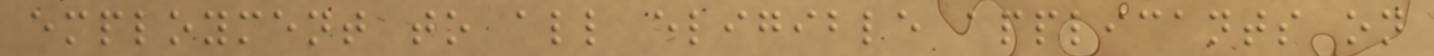employment to all eligible applicants on
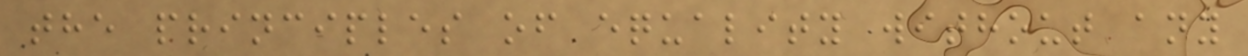the principles of equality without any
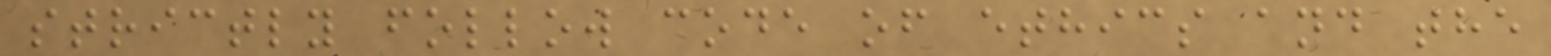strictly follow code of ethics and the
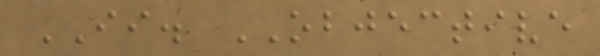II. OBJECTIVE
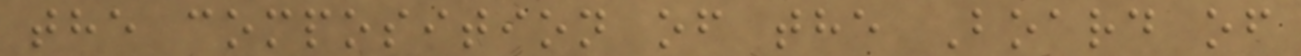the composition of the Board of
